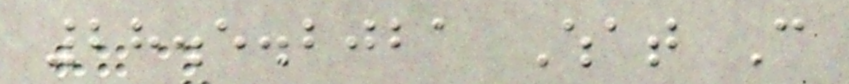28.5.2021 What Can
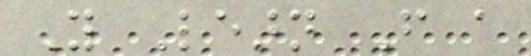You Learn From a
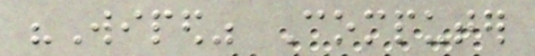"Wiped" Computer
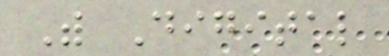With Digital
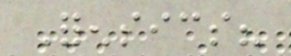Forensics?
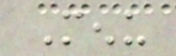Menu
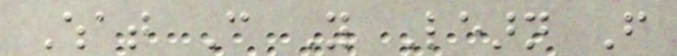What Can You Learn From
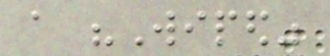a "Wiped"
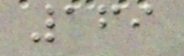169
